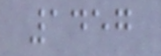1457
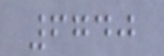6740
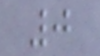0
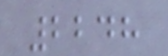2248
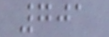701
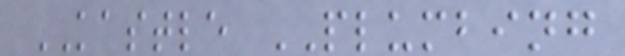KASTLE PLUMBING
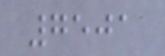7501
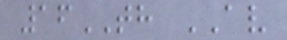16TH AV
